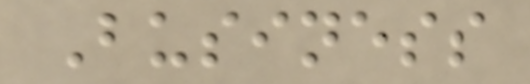Business
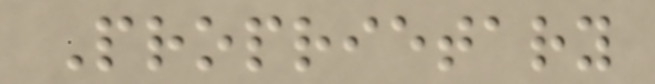Proprietary
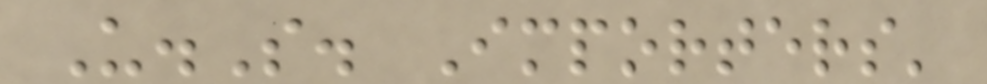U.S. Importers'
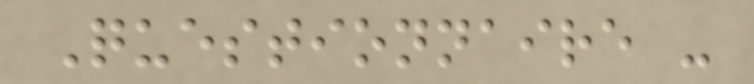Questionnaire -
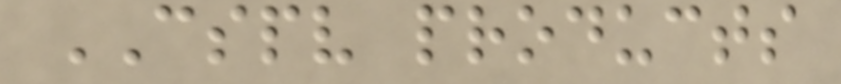CSPV products
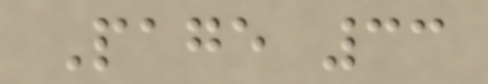Page 33
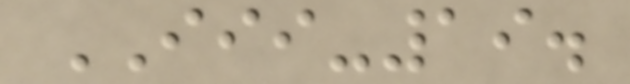III-19.
